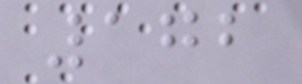172
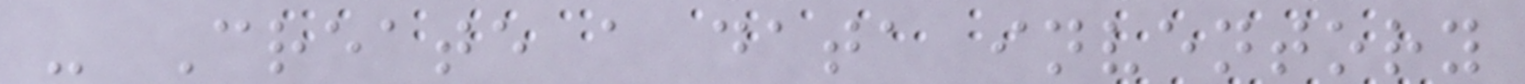- Create a data inventory
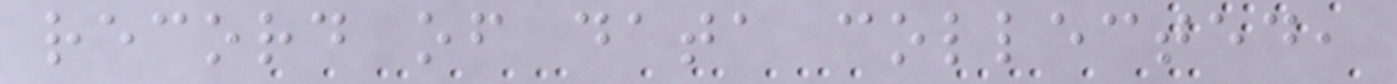record of data collected,
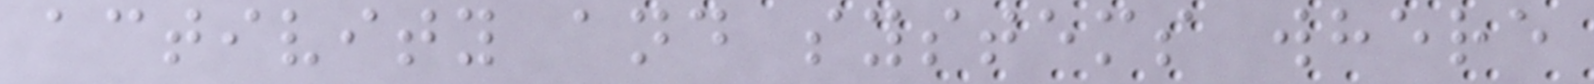activity and systems where
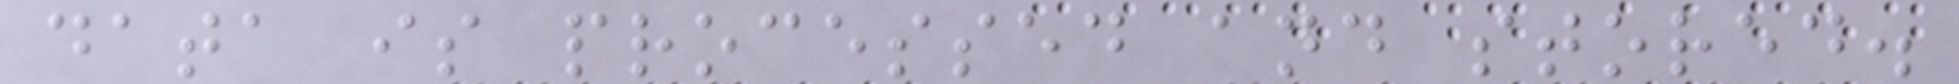data is processed and stored.
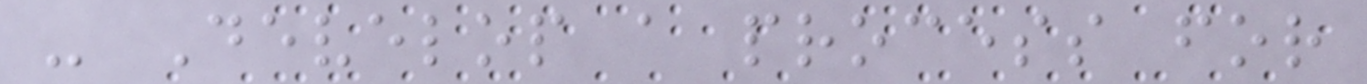- Develop a process for
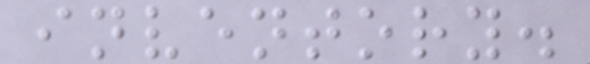inventory.
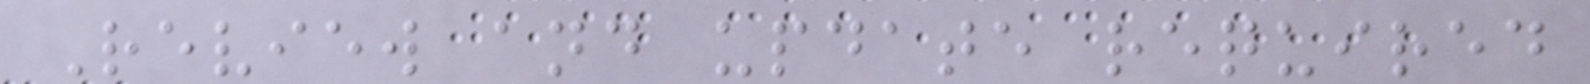Review and update required
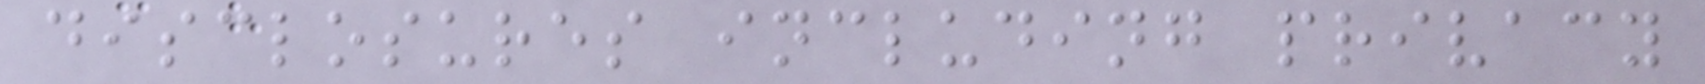disclosures including privacy
